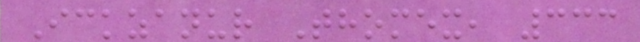Ickzanur Thomex, 333
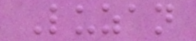Luzan
